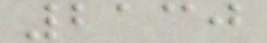2130
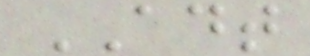ADT
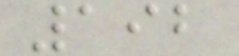192
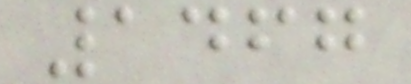1467
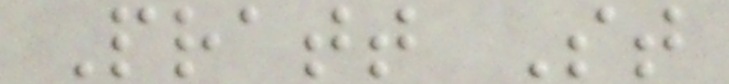Pratt St
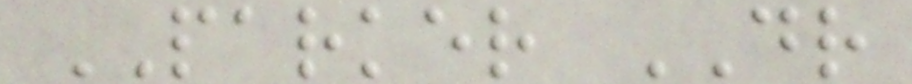PARKER DR
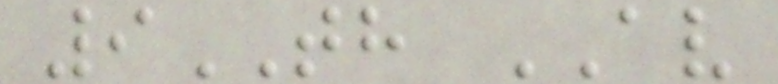9TH AV
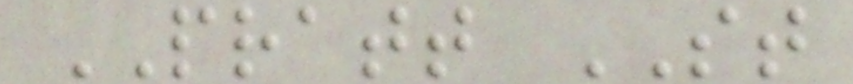PRATT ST
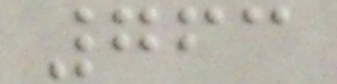763
